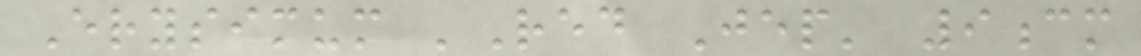Erysimum 'Red Jep' 9cm
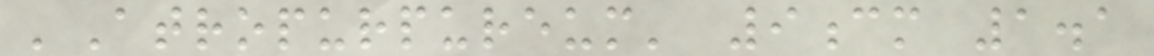'Atropurpureum' 9cm 1.1
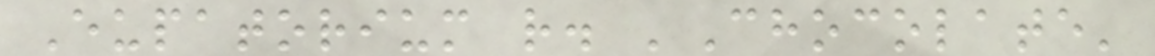Eupatorium r. 'Chocolate'
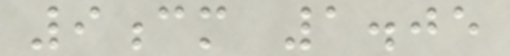9cm 1.05
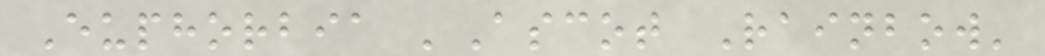Euphorbia 'Ascot Rainbow'
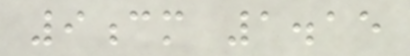9cm 1.15
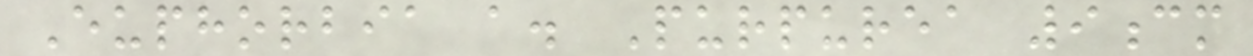Euphorbia a. Purpurea 9cm
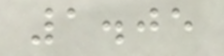1.05
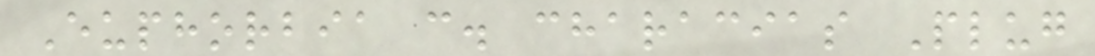Euphorbia c. characias Plug
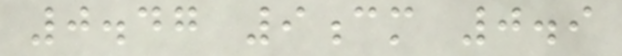0.47 9cm 0.9
